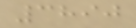3890
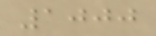1000
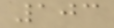103
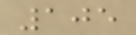105
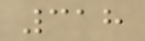318
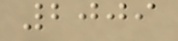2009
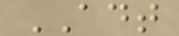ADT
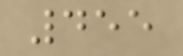455
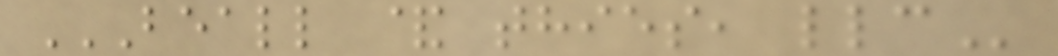BEALL & THIES, LLC
